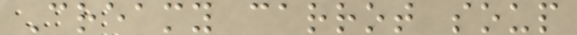Creamy carrot soup
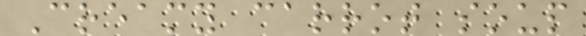Creamy carrot soup
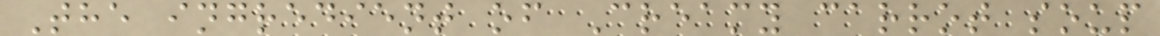The ingredient of Creamy carrot soup
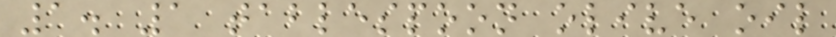1. 1 tablespoon olive oil
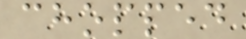chopped
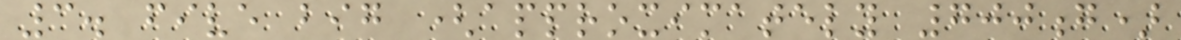3. five big (approximately 700g)
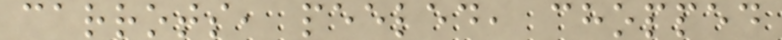carrots, peeled, chopped
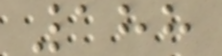188
